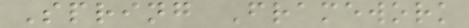Spring Framework
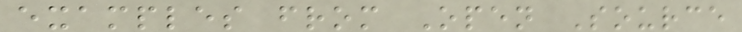examples from Open Source
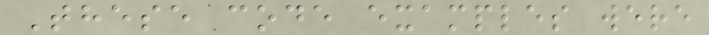These code examples were
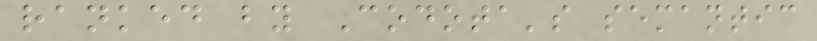ranked by Codota's semantic
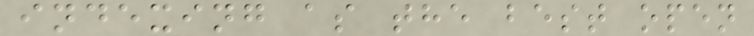indexing as the best open
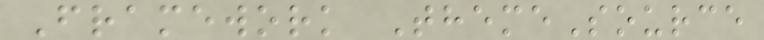Framework ThemeSource
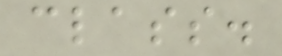class.
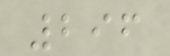296
